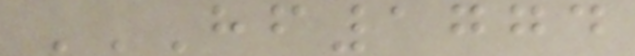HF1774
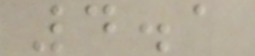4.1
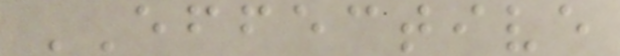EFFECTIVE
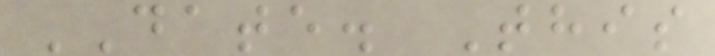DATE. This
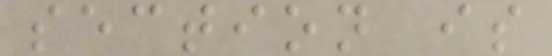section is
